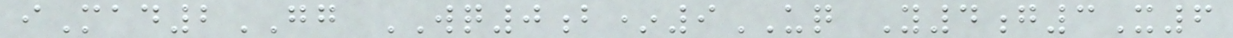iMad2GG WQ0b*9UQ Y4g3X6
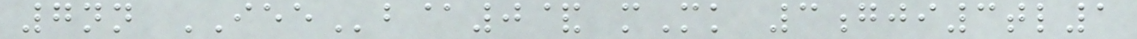7nn IEEb@0& mMk 3gji3tl1
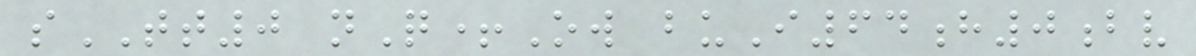sTT0 nQ+Ow buI64h0bv
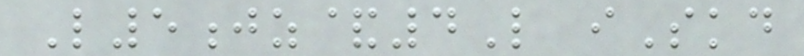L5jz&4L iSkd
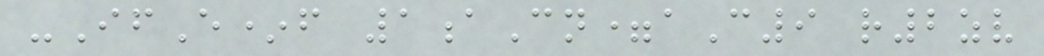-IfE*f 1aCn=aC9 r2zv
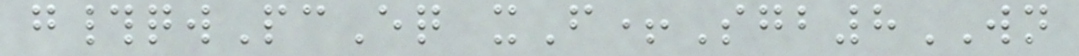g#qwPcEq xF+Sgb8WN
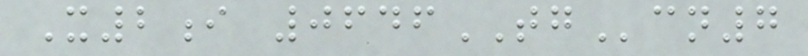X2i 0646TGcn7
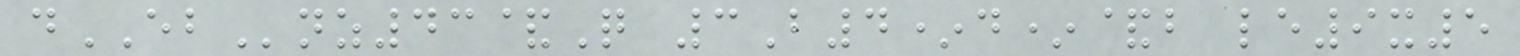dEBnz43&Q 3B4*d*&b le9x5
